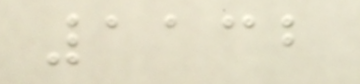1132
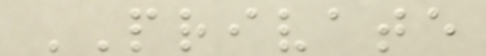PRIVATE
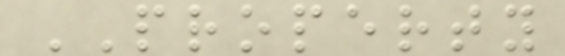PROPERTY
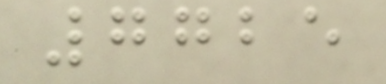7725
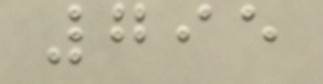795
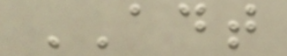ADT
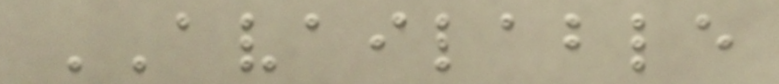AVAILABLE
